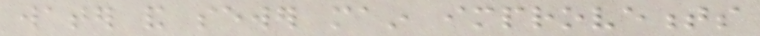water and sewer main improvements
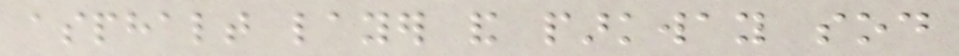asphalt layer and parkway sod
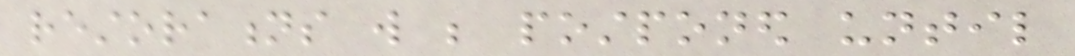restorations will be postponed until
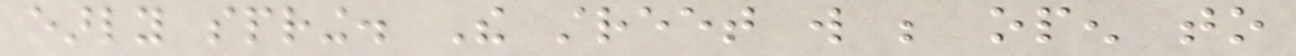early spring. The street will be open to
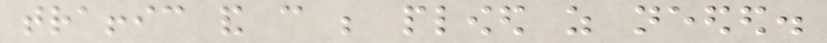traffic and can be plowed as needed.
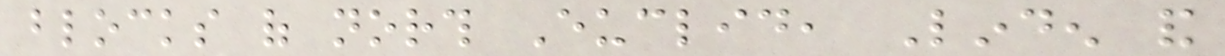blocks of north Euclid, Linden and
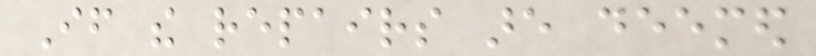If the repairs are deemed
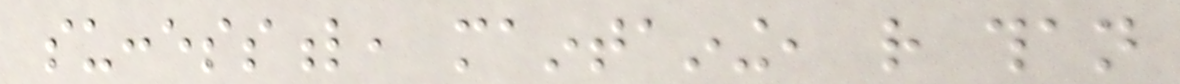successful, maintaining, rather than
